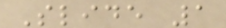Slide 1
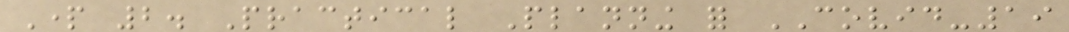Part 2. Practical Planning for COVID-19
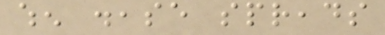when disease spreads
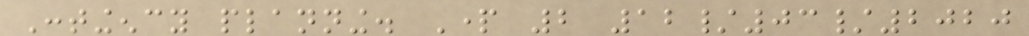Contingency planning. Part 2 12/03/2020
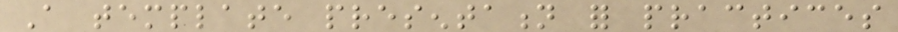A template presentation for practices
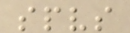spvs
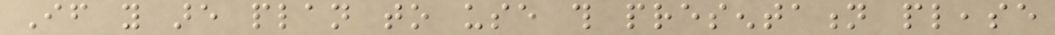If you are plan to use this presentation please
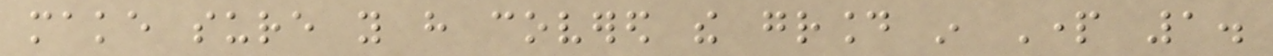make sure you have covered the ground in Part 1.
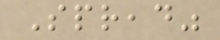Spread"
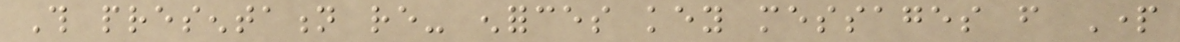This presentation re- enforces key messages from Part
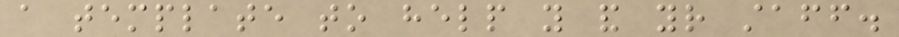a template to help you and your staff.
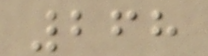268
